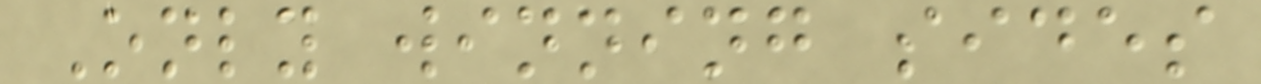Only winning sides
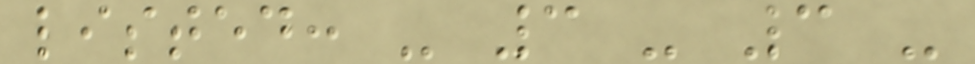listed: - 3 - 3 -
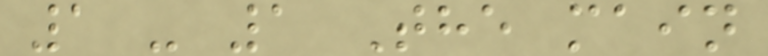1 - 1 The main
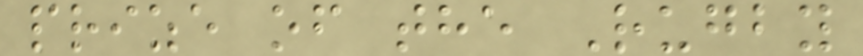prize of the Rugby
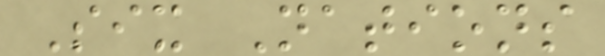Six Nations
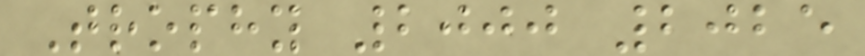Trophy 2000 2025
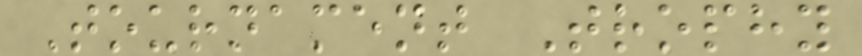Tournament Trophy
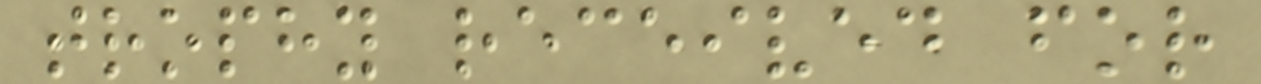trophy received for
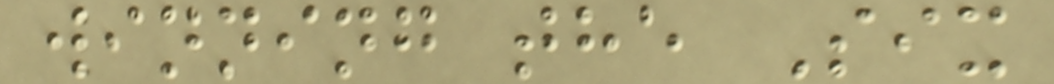winning the Six
